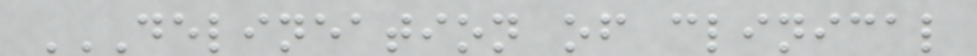DELINEATION OF CLINICAL
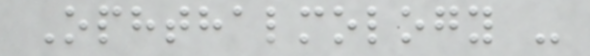Ophthalmology -
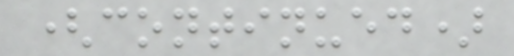(continued)
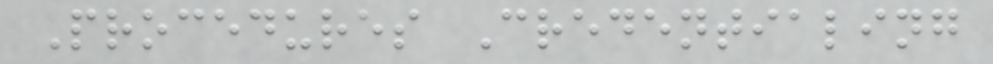Procedures Credentialing
